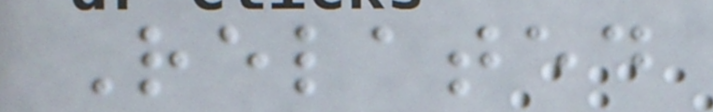Related
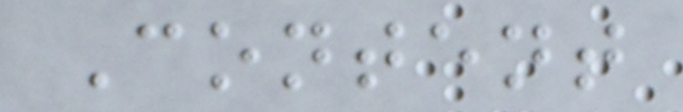Content
